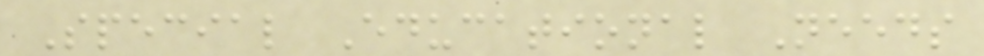Special Educational Needs
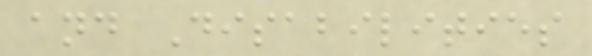and Disabilities
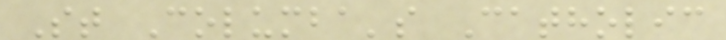St Columba's Catholic
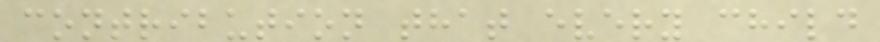contribution that every child
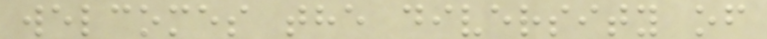welcomes the diversity of
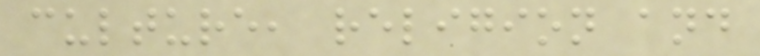culture, religion and
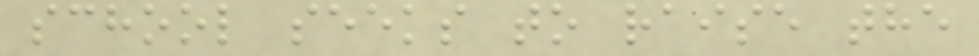school seeks to raise the
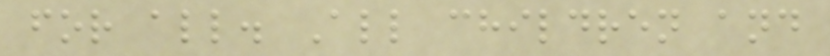for all. All children and
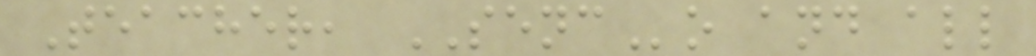Teacher, SENCo and all
